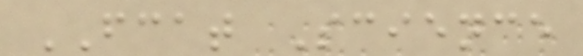FCAT Science
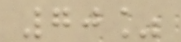70%
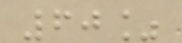60%
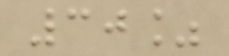30%
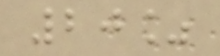20%
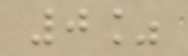0%
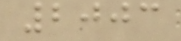2003
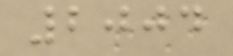2004
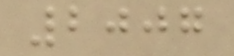2007
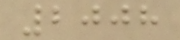2008
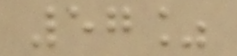57%
